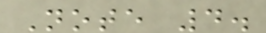Note 4.
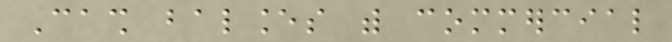Cash balances with commercial
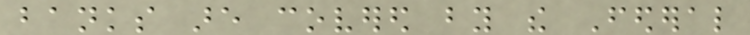banks are covered by the Federal
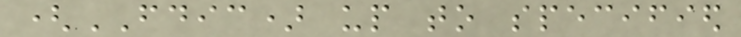(FDIC) up to specified
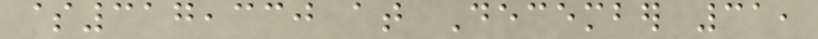$317,330 at December 31,
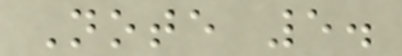Note 5.
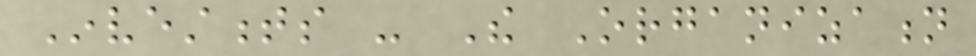Investments - The Organization
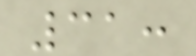31:
